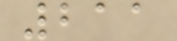211
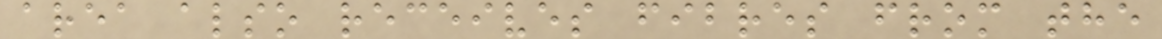area also receives fibres from the
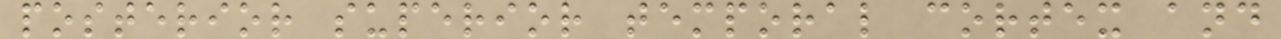posterior superior temporal cortex and
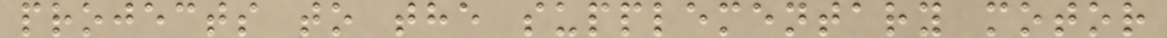projects to the supplementary motor
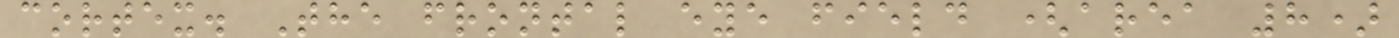cortex. The frontal eye field (area 8)
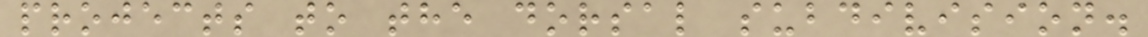projects to the dorsal subdivision.
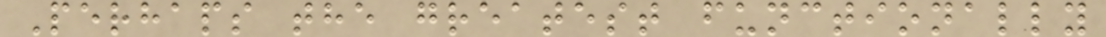Perhaps the greatest functionally
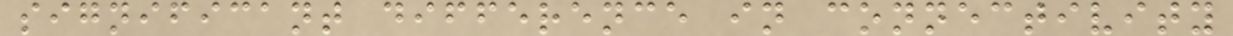significant difference in connectivity
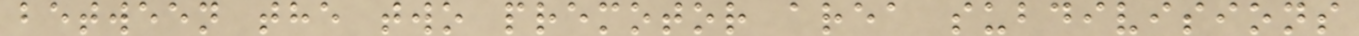between the two premotor area subdivisions
